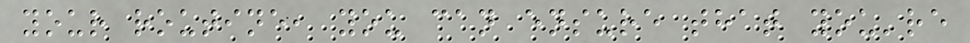your routine, you can ensure that you're
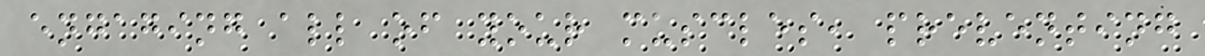engaging all of your muscles, preventing
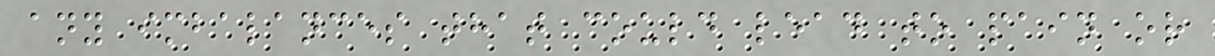any imbalances that could lead to pain or
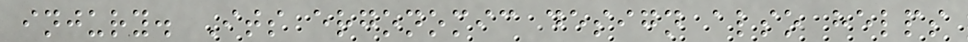injury. Its ergonomic design also helps
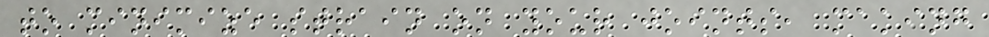to minimize strain on your joints, making
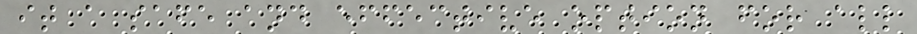it a safe and effective option for all
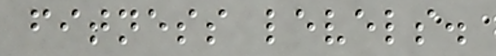fitness levels.
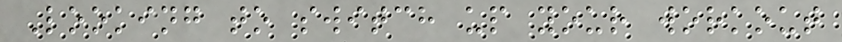Looking to switch up your workout
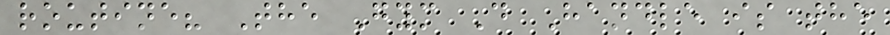routine? The Gym D Handle is the
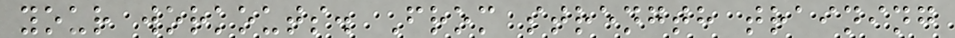your workouts. From strength training
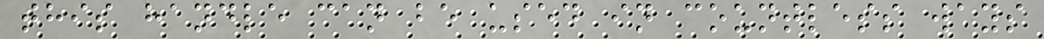this handle can be used in countless ways
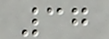37
